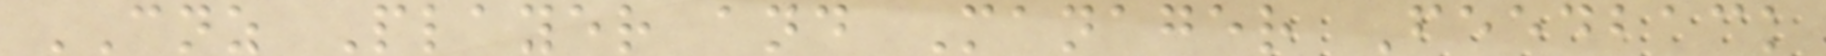CNZ Player and Manager Feedback
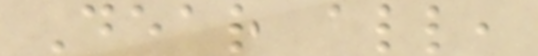Dear all,
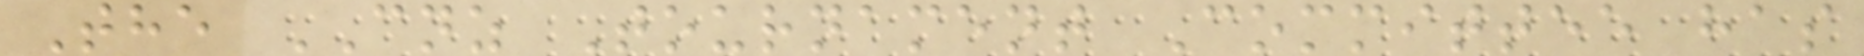The CNZ Tournament Committee has
